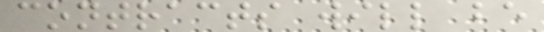contracts will be
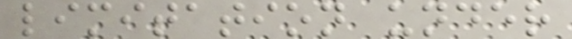limitation under
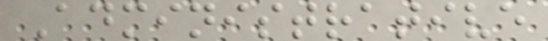Administrative
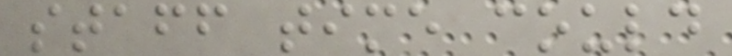staff time could
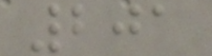201
